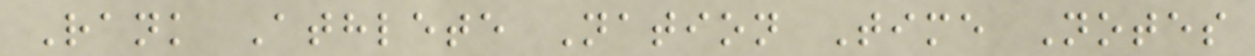Rank Athlete Nation Time Notes
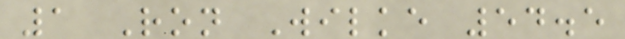1 Ron Wilke 54.5
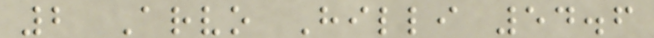2 Arvo Hilli 54.6
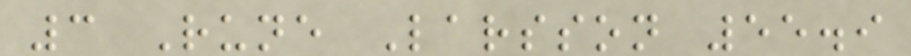3 Rune Larsson 55.9
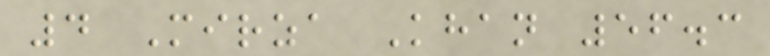4 Mirza Khan 56.3
